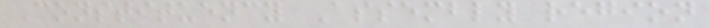Constituency Assembly region
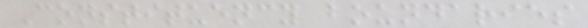Constituency boundaries
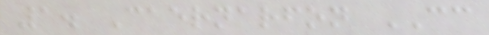1. Caernarfon CC
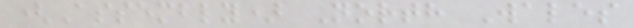(Assembly) North Wales
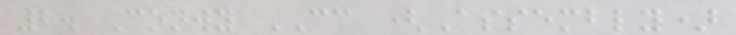2. Conwy CC (Assembly)
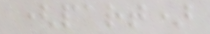(part)
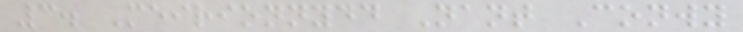3. Meirionnydd Nant Conwy
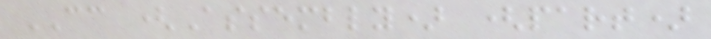CC (Assembly) (part)
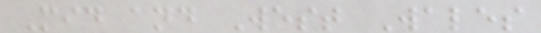Mid and West Wales
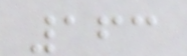163
